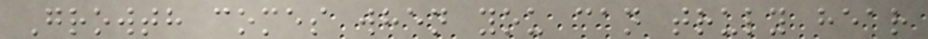Growth comes when you can truly hear
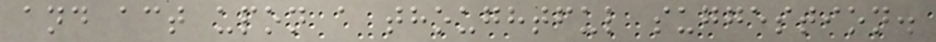and act upon a thoughtful suggestion.
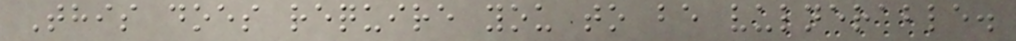This does require you to be vulnerable.
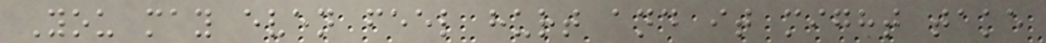You may even feel hurt and it might take
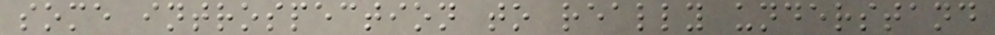some introspection to really understand
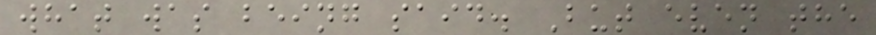what was being said. But even the
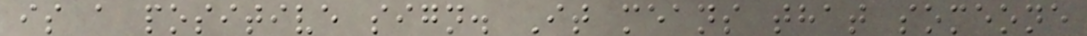is a positive sign. It means that someone
